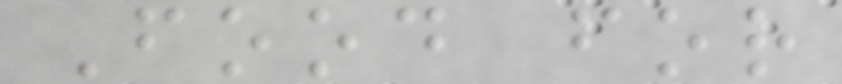Food for
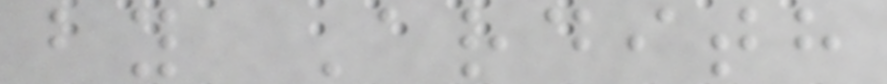by Ardith
